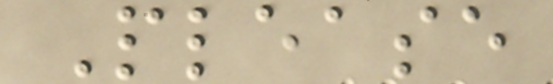Please
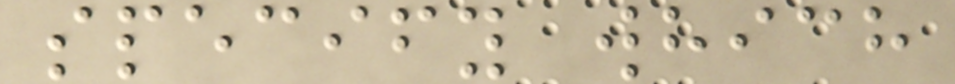specify which
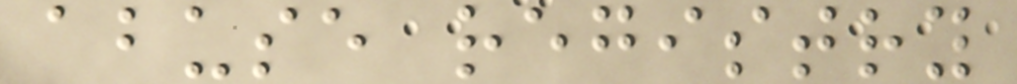abuse registry
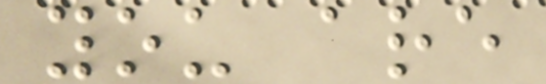you are
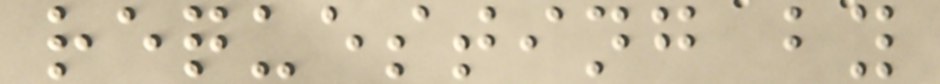requesting by
